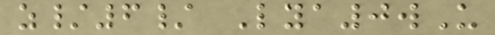z/6/ Lya0wU
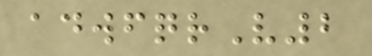adwfqrV2
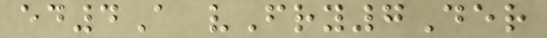ed4A vFry7Der
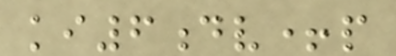ki6dv+p
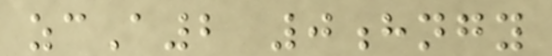zcA2 0hngy
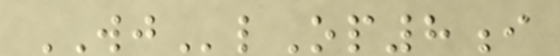WJlOp8i
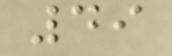49
